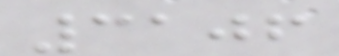3106
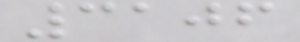3106
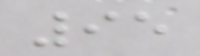95
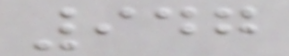947
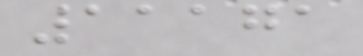11171
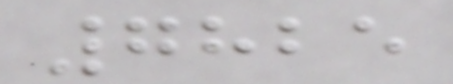7825
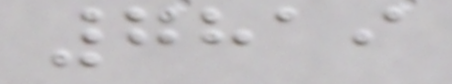7819
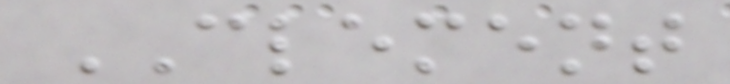CLEMENT
